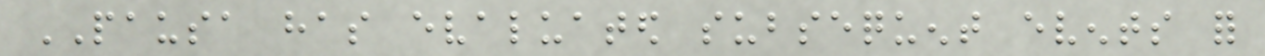PAUSA has evaluated subsequent events for
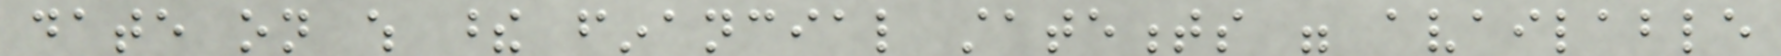date on which these financial statements were available
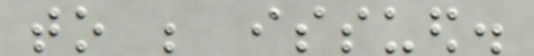to be issued.
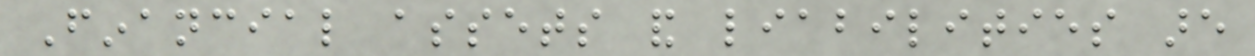Financial assets and liabilities are
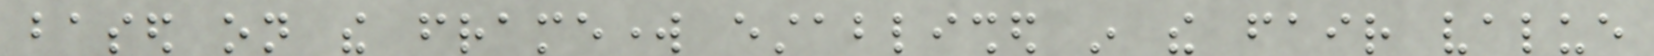based on the framework established in the fair value
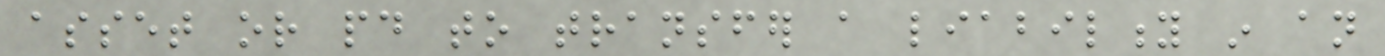asset or paid to transfer a liability in an
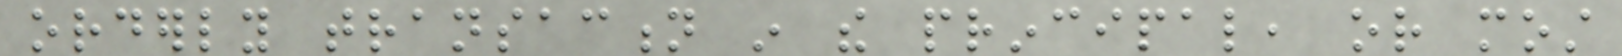orderly transaction in the principal, or most
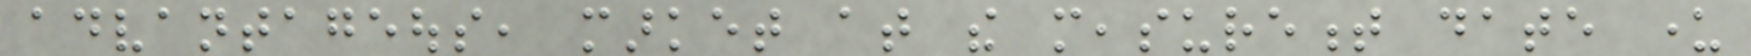advantageous, market at the measurement date under
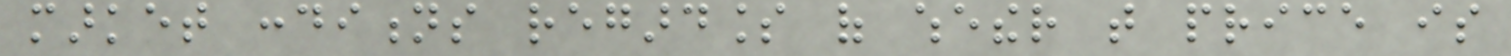market conditions regardless of whether that price is
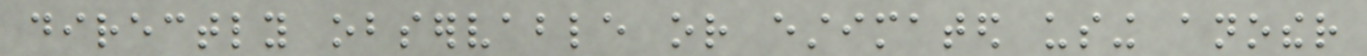directly observable or estimated using another
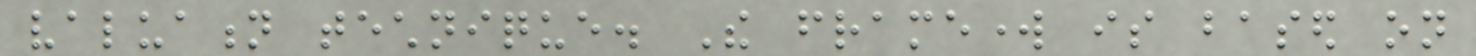valuation technique. The framework is based on
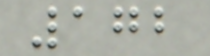172
